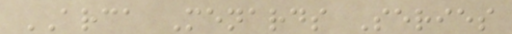ARCA Menards Series
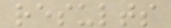results
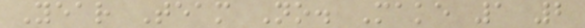Year Team No. Make 1 2
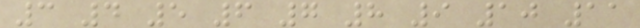3 4 5 6 7 8 9 10 11
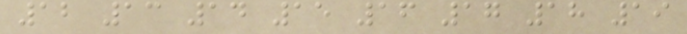12 13 14 15 16 17 18 19
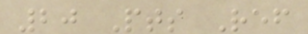20 Pts Ref
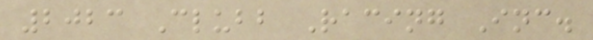2023 Clubb Racing Inc.
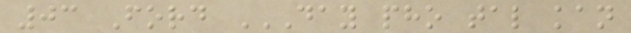03 Ford DAY PHO TAL KAN
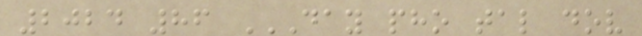2024 86 DAY PHO TAL DOV
